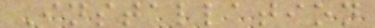Installation
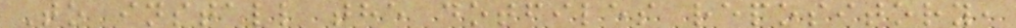To install the dotfiles repository,
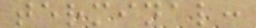terminal:
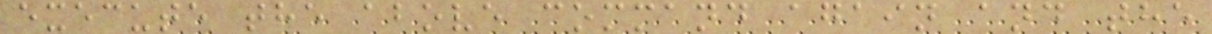execute the above command again and the
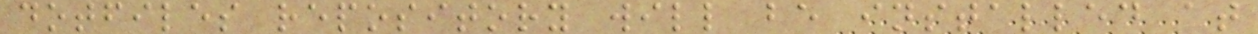dotfiles repository will be installed at
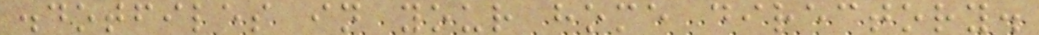.dotfiles in your home directory.
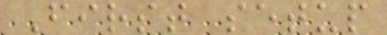First setup
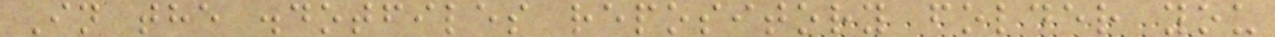In the .dotfiles repository folder you
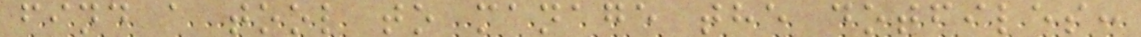find a tool to manage the dotfiles:
